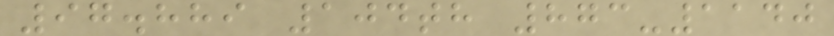97.889 104th 873-1140
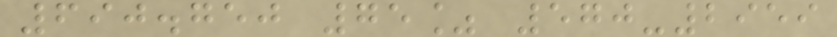690.750 75% 570-2959
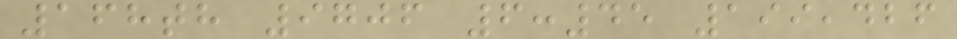168th 9706 6:45 199,426
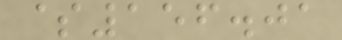$156.01
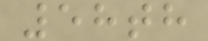58th
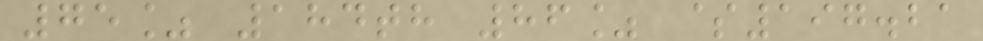75% 184th 86% $197.21
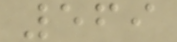569
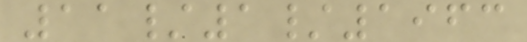11/1/1963
